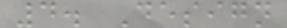4. Design
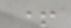+
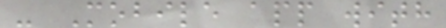- Mobile app with
